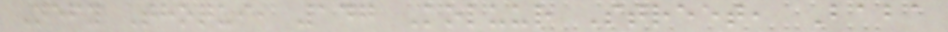Nefy Thoqui, 147 Koluur Street, Baba
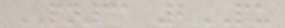PN31 2PU
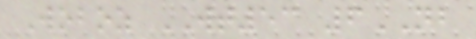Woboz WT53 6NB
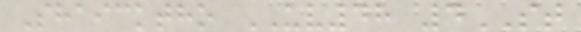Shaicktho UV48 4ST
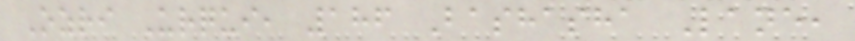Ozri Urqui, 186 Bashasha Lane,
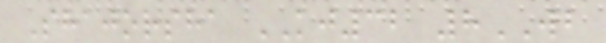Shajorsha KJ32 8WB
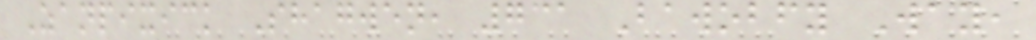Zanpixick Shagwen, 731 Bawobfy Way,
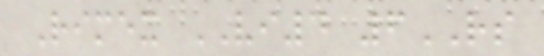Rimex VI4 6RS
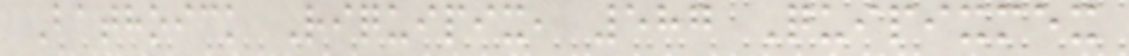Bathoick Riquipix, 587 Quipixmex
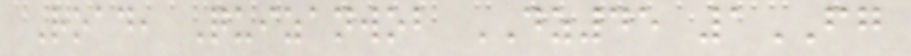Road, Quizanwob DZ45 1FG
